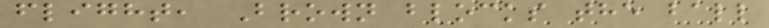flight, Brown blocks the ball
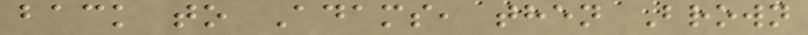back to Adams, then Brown
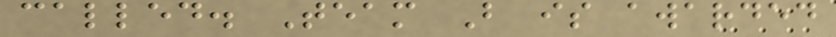called. Team B is awarded
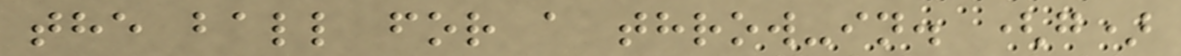the ball for a throw-in. (g)
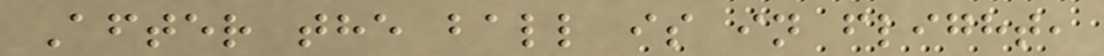After the ball is in flight,
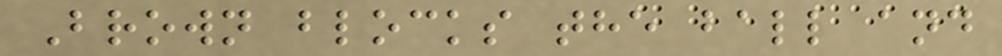Brown blocks the ball and
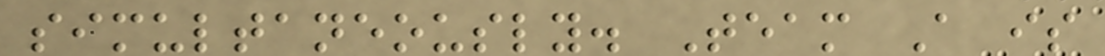simultaneously. Team A is
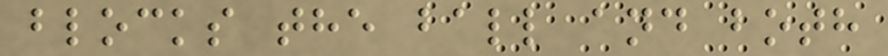blocks the ball and both
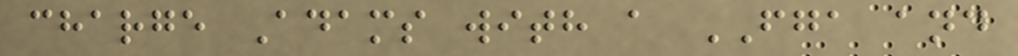charge Adams with a FGA and
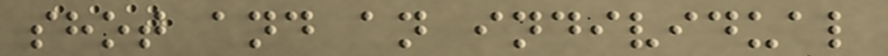shot and an individual
